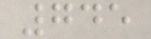745
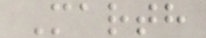Marth
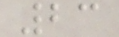23
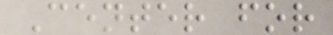Center for
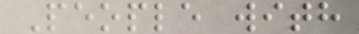People with
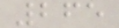265
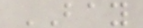BAY
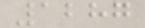1287
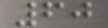60
